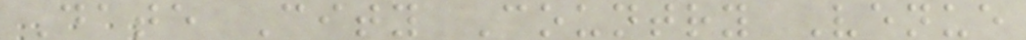Date City Country Venue
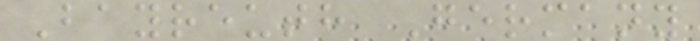Bayreuth Germany
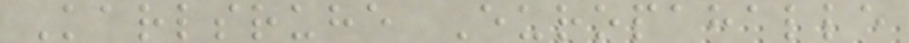Karlsruhe Europahalle
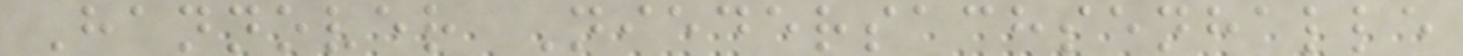Hannover Niedersachsenhalle
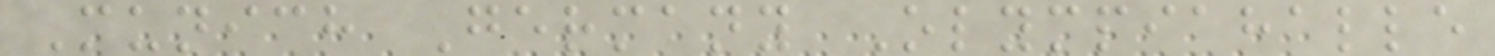Munich Germany Olympiahalle
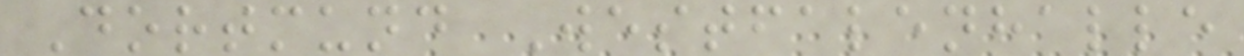Dortmund Westfalenhalle
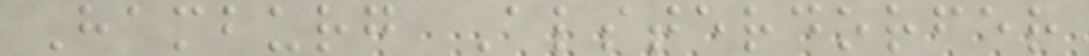Hamburg Alsterdorfer
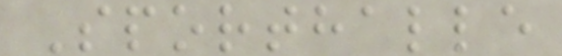Sporthalle
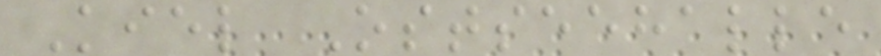Kiel Ostseehalle
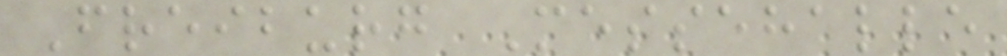Freiburg Messehalle
